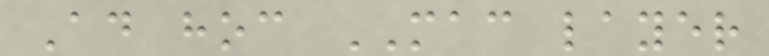Ad hoc MAC layer
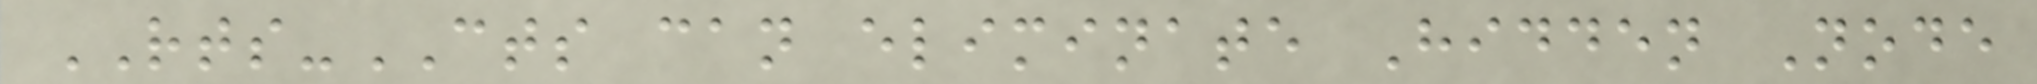RTS-CTS can eliminate Hidden Node
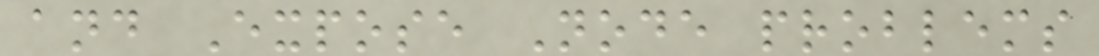and Expose Node problems
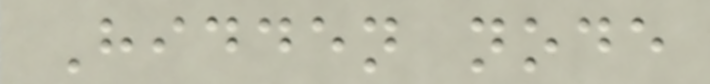Hidden node
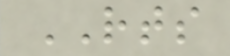RTS
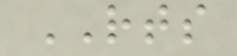RTS
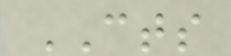CTS
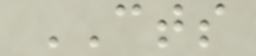CTS
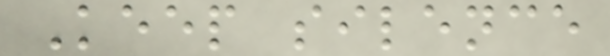Keep silence
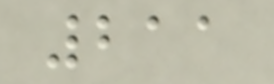211
